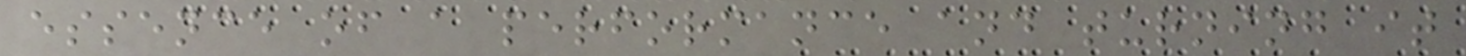essence of a performance and turning it
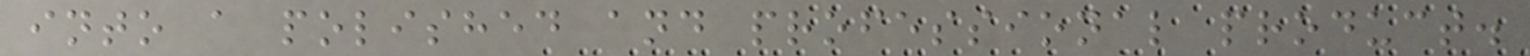into a polished and professional product.
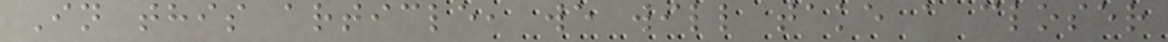In this article, we will take a closer
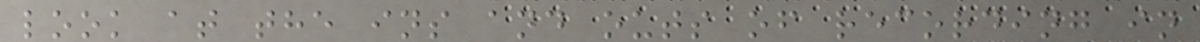look at the ins and outs of recording in
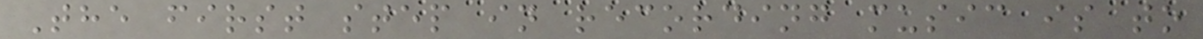The first step in recording music is to
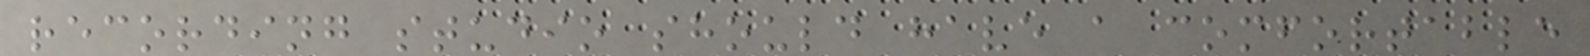recording studio should have a comfortable
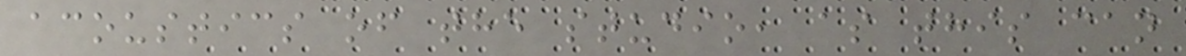acoustics of the studio, as this can
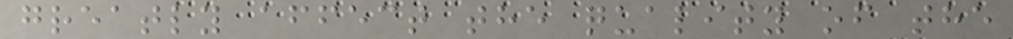greatly affect the quality of the
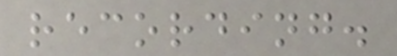recording.
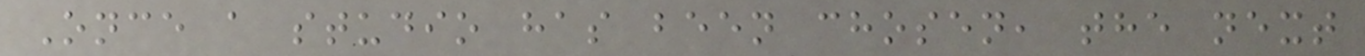Once a studio has been chosen, the next
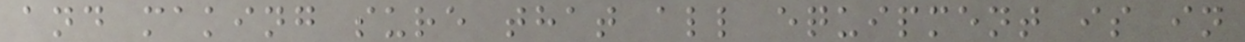and making sure that all equipment is in
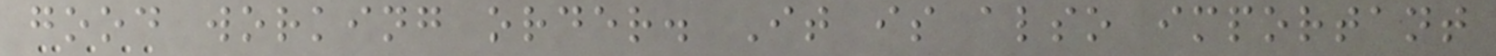good working order. It is also important
